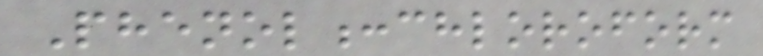Phenol:chloroform
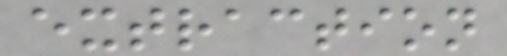extraction
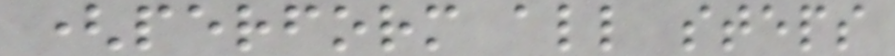(perform all steps
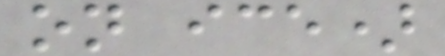on ice)
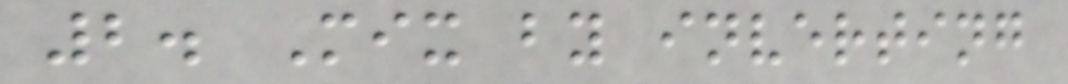2. Mix by inverting
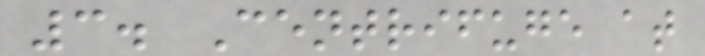3. Centrifuge at
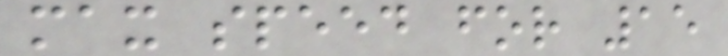max speed for 15
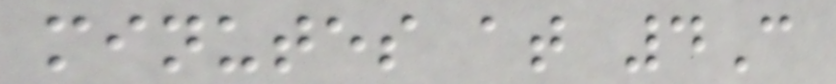minutes at 4C
